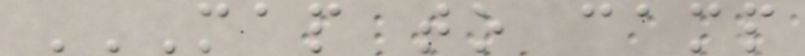MAP TO CAMP
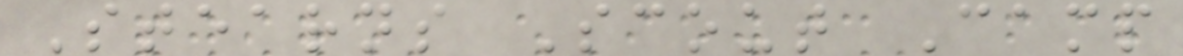Stearns Scout Camp
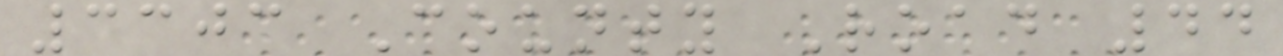3303 County Road 44
